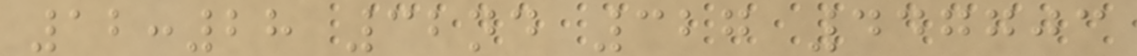12:28 32nd 327 447703
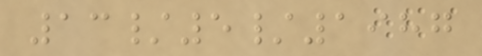13/5/1987
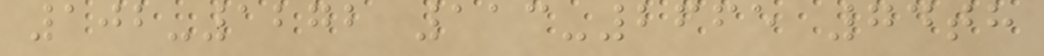102-1272 113-2665 74th
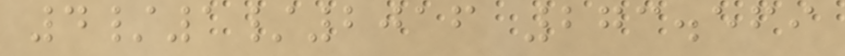4/1/2016 273.569
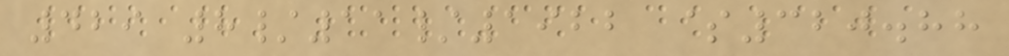429 8/11/1922 $320.88
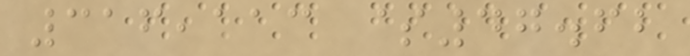316,113 $47.62
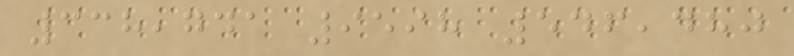338,741 9598 546,480
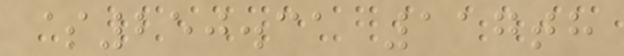$250.31 117th
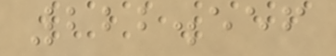222.556
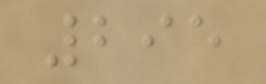295
